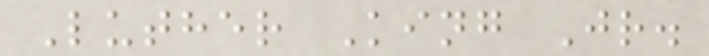Luther King Jr.
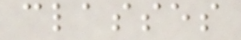classes
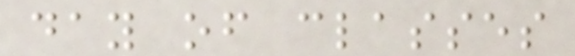day of classes
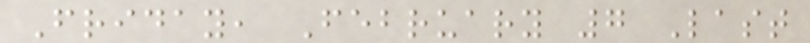Friday, February 7 Last
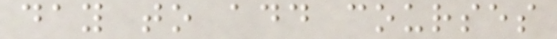day to add courses
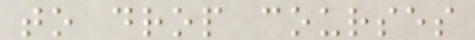to drop courses
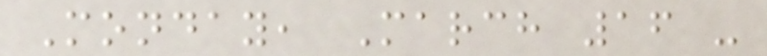Monday, March 16 -
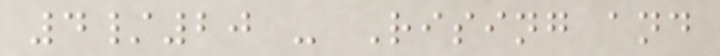4/20 - Rising and
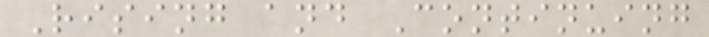Rising and Continuing
